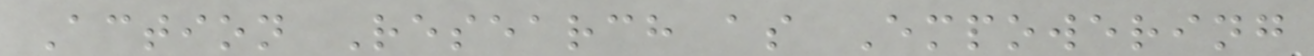Action Research as Empowering
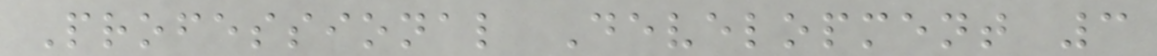Professional Development 3
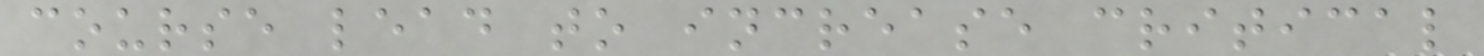course lead to increase critical
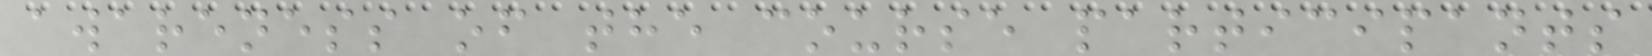awareness of the course participants
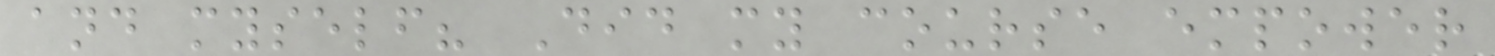and myself? Did my course empower
